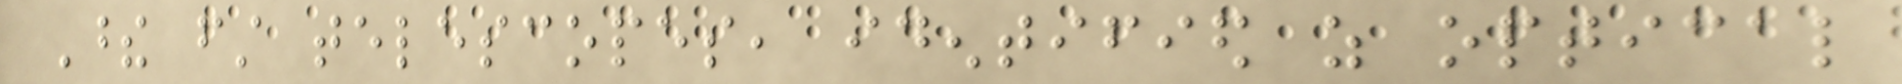These first telescopes, identified as optical
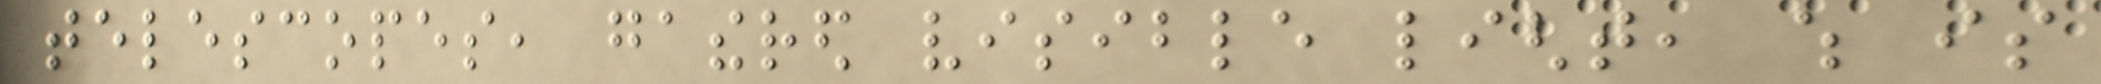telescopes, gathered visible light, which is
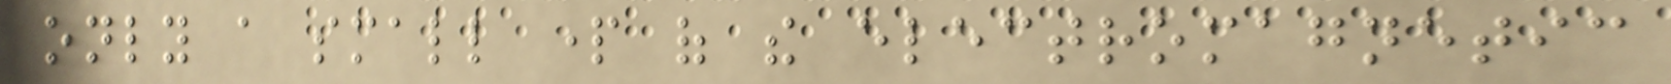only a small part of the electromagnetic
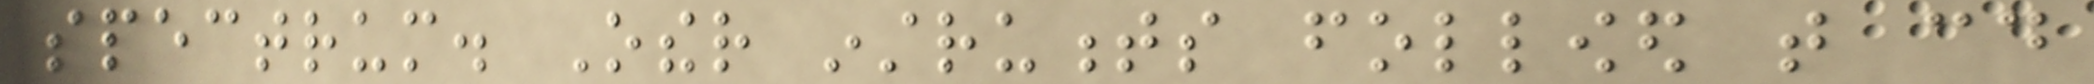spectrum. Other instruments followed that could
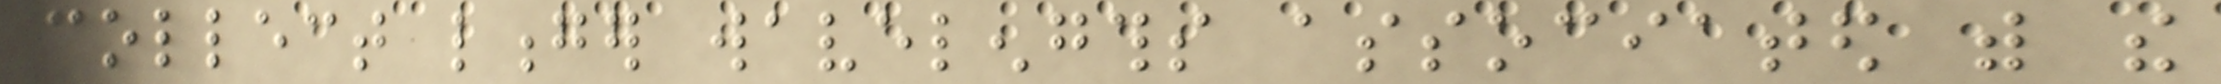collect longer wavelengths associated with the
